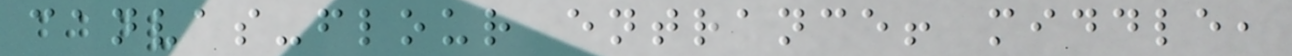canvas-flour entrance! middle,
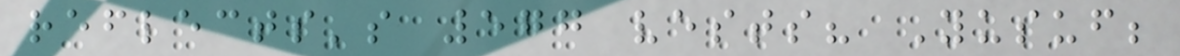reflects's 577 vests? Yusuf;
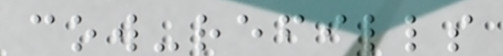cow-refills
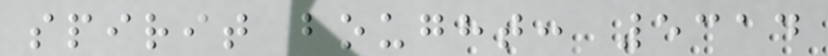spirit bought: 5314
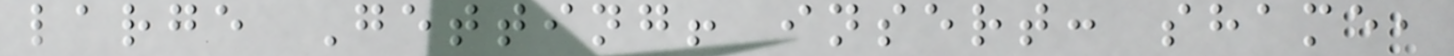large Getting! insert: shame,
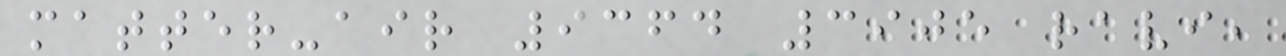matter-air 9364 3905 ravi,
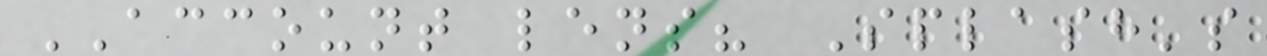ACCOUNT lens? Splash's
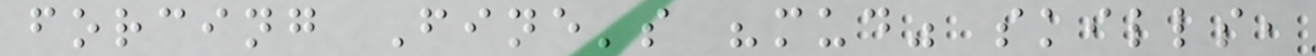forcing Fine's "mud" skills,
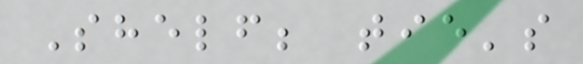Shelf; tie's
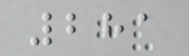281
